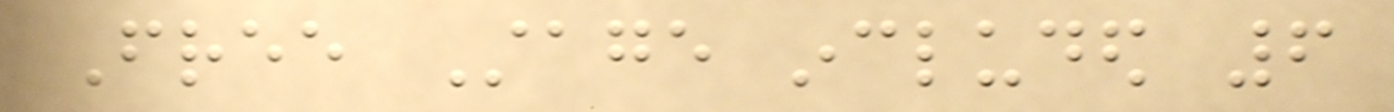Free Stage included 6
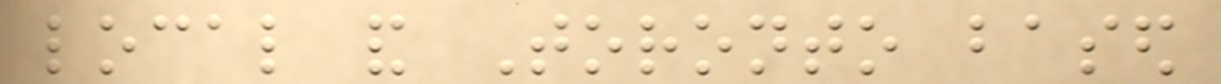local and Toronto based
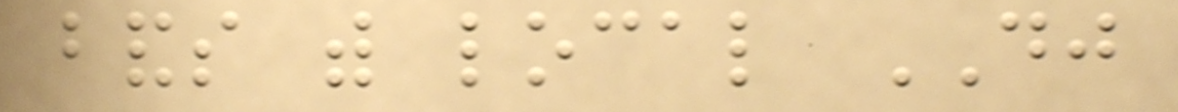bands with local DJ
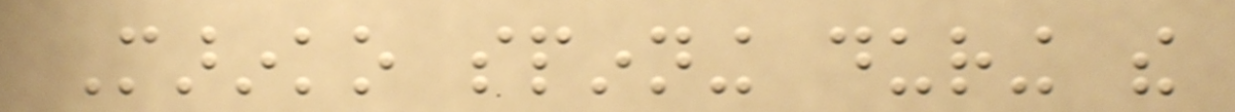Marinko spinning during the
